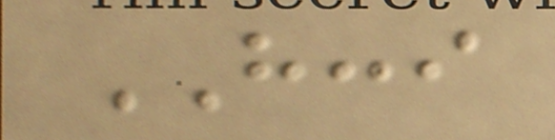HCCI
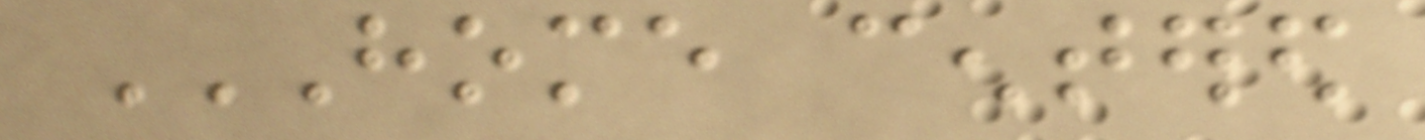HOME CENTERED
